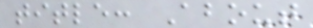title: About
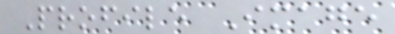Profile Image
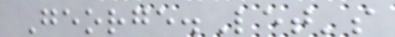George.Let's
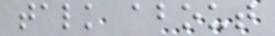talk about
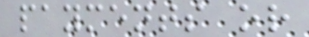payments or
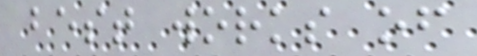best works of
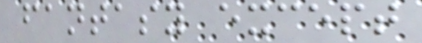fantasy except
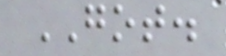GOT.
